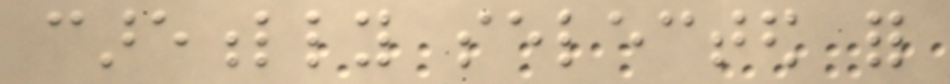carefully selected for
